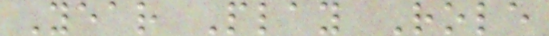Year Play Role
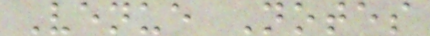Venue Notes
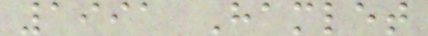1991 Hamlet
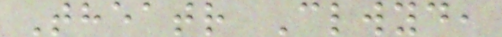Theatr Clwyd,
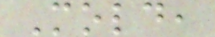Mold,
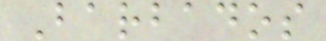Barbados
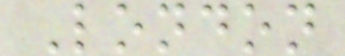London
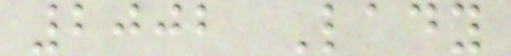2002 Lady
